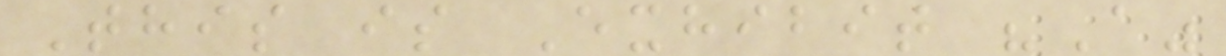This is Exhibit "A"
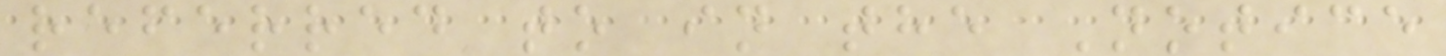referred to in the Notice
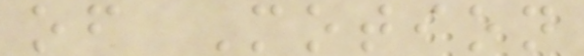of Motion
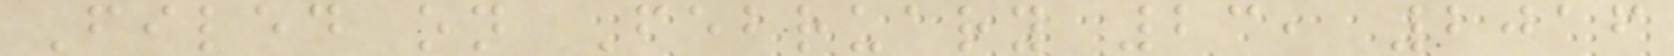Filed on February 23, 2016
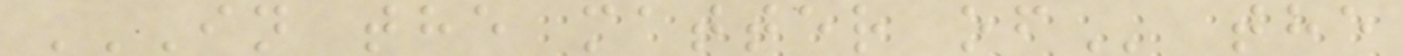IN THE MATTER OF the
